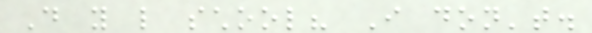Do you like school? I don't.
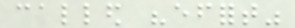called "effort"
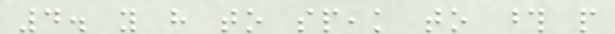4. you have to speak to those people
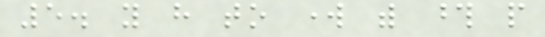5. you have to work with those people
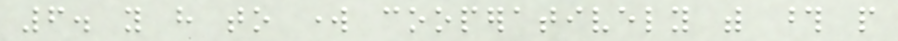6. you have to work cooperatively with those people
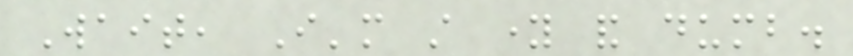Wait, I'm still young and dumb.
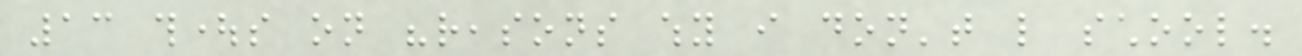13 thoughts on "reasons why i don't like school.
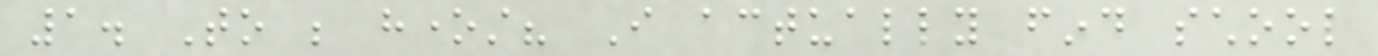1. To be honest? I actually find school
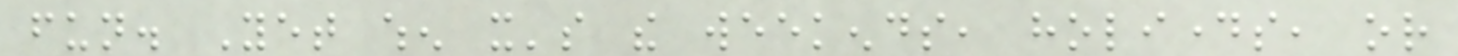fun. Yet when it's the weekends, holidays, or
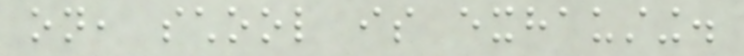on, school is exhausting.
